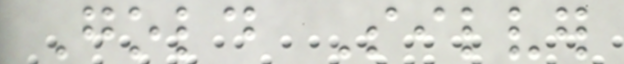Gold Silver
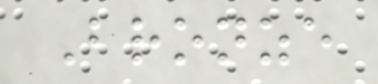Bronze
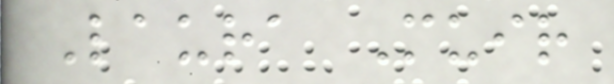Laura Muir
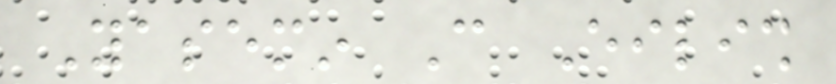Yasemin Can Eilish
